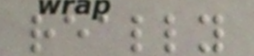really
